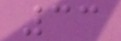33
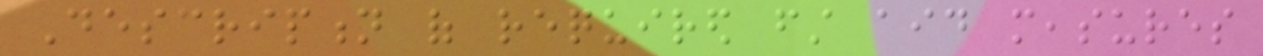Description of required first aid measures
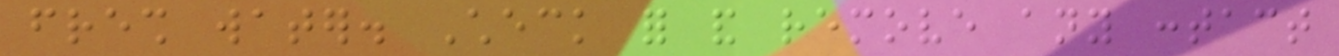fresh water. Check for and remove any contact
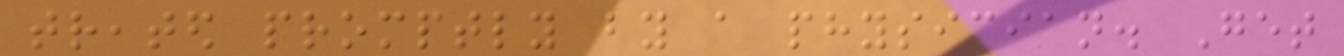treated promptly by a physician. Get
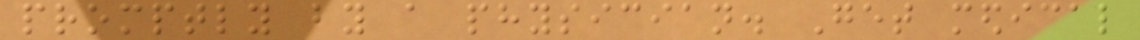promptly by a physician. Get medical
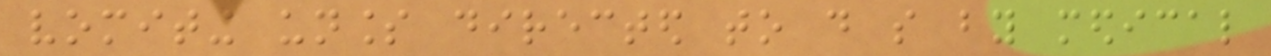vomiting unless directed to do so by medical
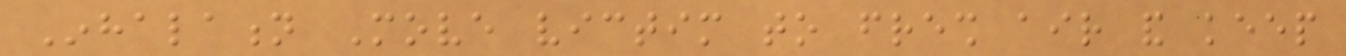Inhalation Move victim to fresh air and keep
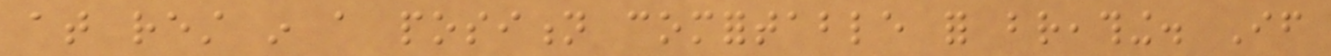at rest in a position comfortable for breathing. If
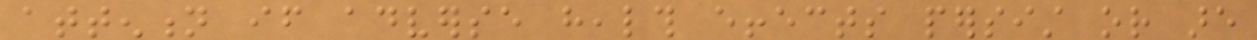attention if adverse health effects persist or are
